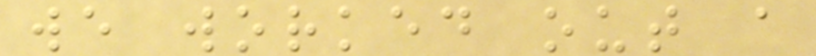we worked out a
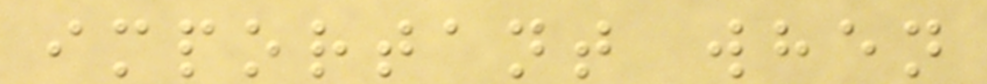important when
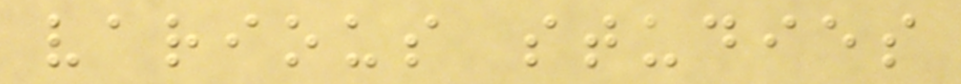various studies
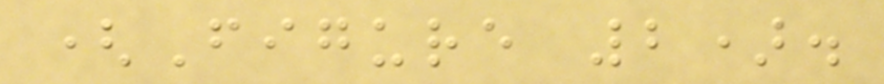(Figure 2).
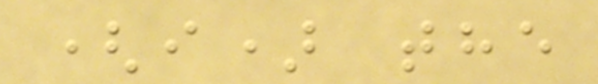(i) the
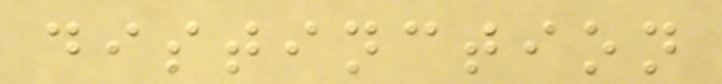distinction
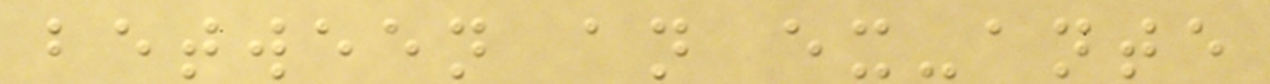between an ex-ante
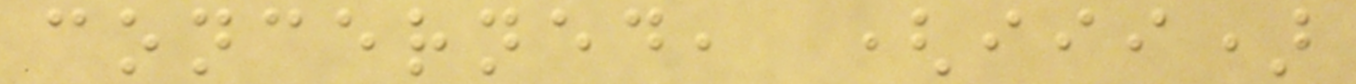concerned, (iii)
